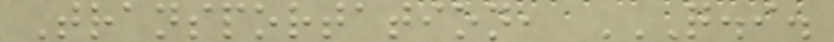Transportation, Q.I.
